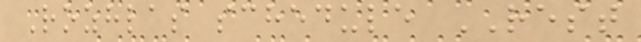Rozhlas schedule REST
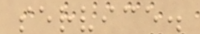service.
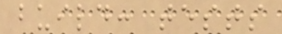build: tests
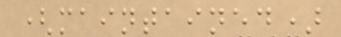(maintained)
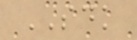SDK
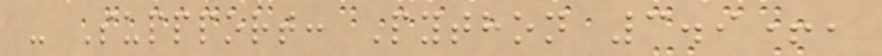- Suppport: Python 3.9+,
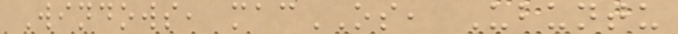Windows, macOS, Ubuntu
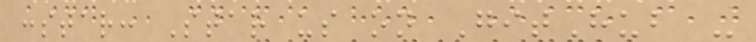:star: Star us on GitHub -
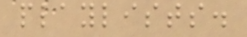playlists.
